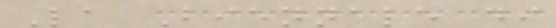La Biennale di
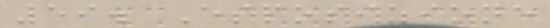59. Esposizione
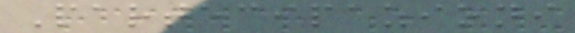Partecipazioni
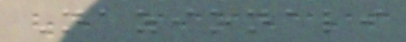Nazionali
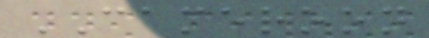CAMEROON
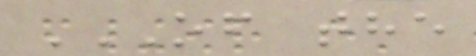OF THE
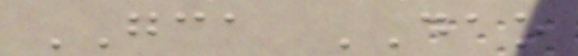GCA DAO
